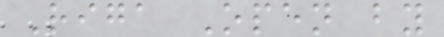Riga Open by
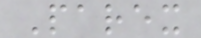Parex
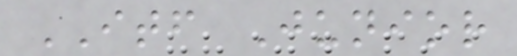ITF Junior
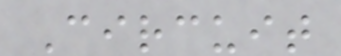Circuit
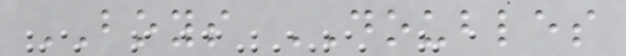BOYS DOUBLES
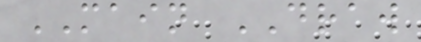MAIN DRAW
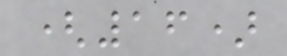(16)
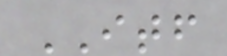ITF
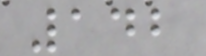142
